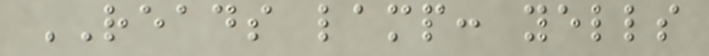READS lamp: yells
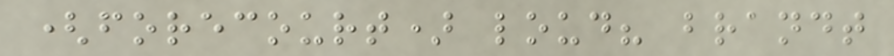(forecourt) loud? brandt
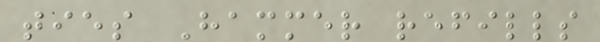ties Hammer refills
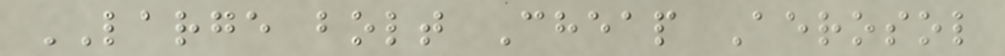LARGE bolt Cheap Aerosol
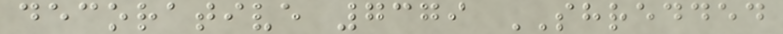decorative 7379 SHREDDED
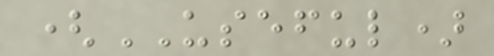(USEFUL)
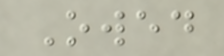Owed
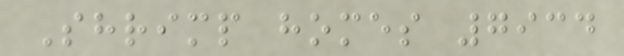Shrimp homes 7934
